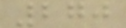270
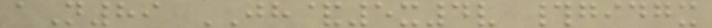aN89 JH&5x4v #gidgx
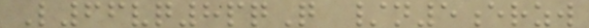L66vq8pqQ /n5erzw
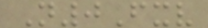N0Fxv
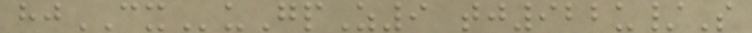hjCXuGpZ9 tj922u/S
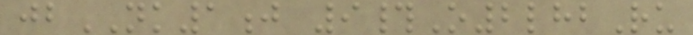jbNK1j 9#O2lhbRu
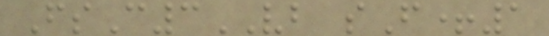FsC3VB sF+1
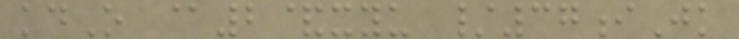kdO @2&xyu /37iJk
